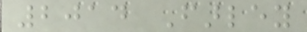2014 Farley
